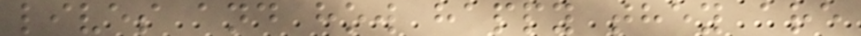lives and how happy they are
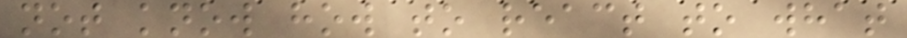not know how to react to what
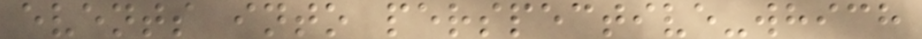events into perspective-which
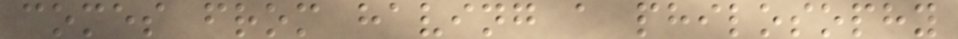comes from having a philosophy
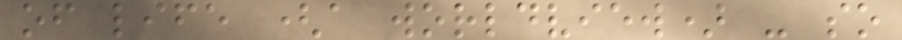of life (a worldview) - so
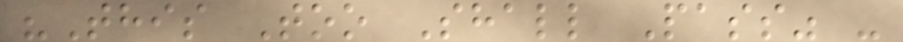"This Too Shall Pass" -
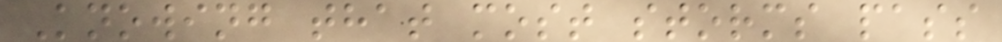Knowing that most storms pass
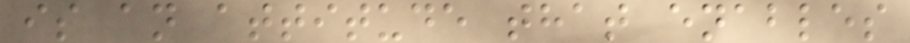is an attitude that enables
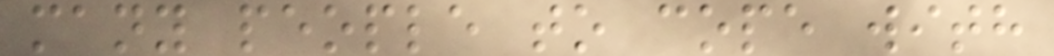many people to cope with
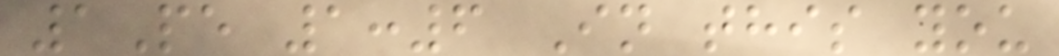1Pe 1:6 In this you
